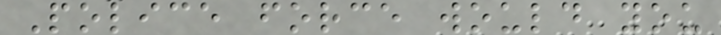Police force would you
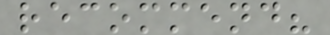recommend?
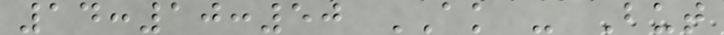14:10:50 AK - But
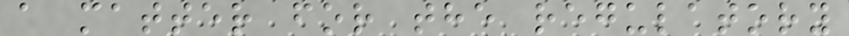a matter for the regulatory
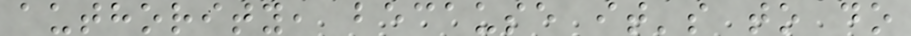authority, because it's to do
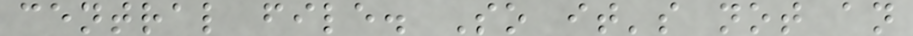central file. So it's not an
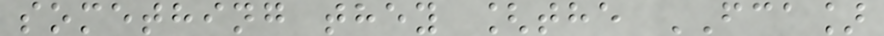something they [the FCA]
